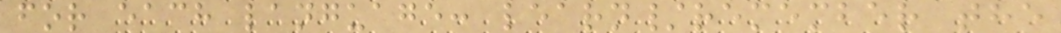for each language: learn/remember the
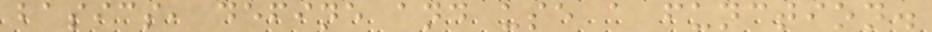basics, define and use a function.
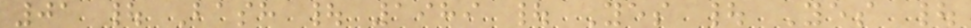01 | Bash | 1989 | Yes | Yes |
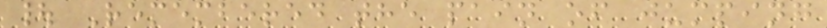| Remembered the pain of jumping
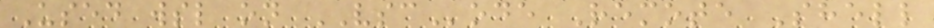Used wsl on VSCode Remote Shell
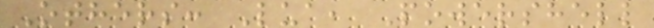Others: Lua, Powershell
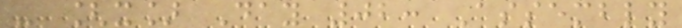- [x] Day 02: Assembly
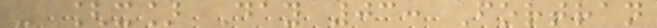- [x] Day 03: Fortran
